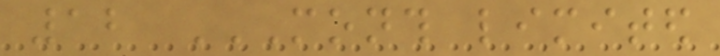12 MONTH LIMITED
